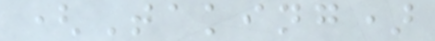(Taking)
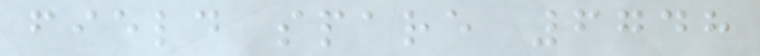field spare 6748
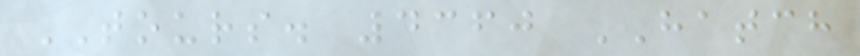TOURS. 4360 HATCH
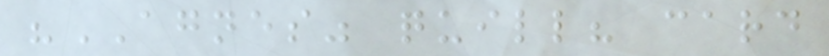"AGNES" quill? card
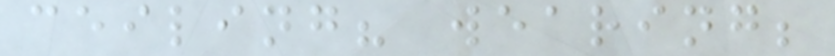ceiling? wearing;
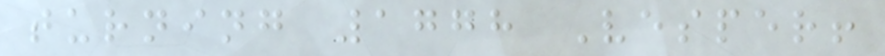turning 1778 Vesper!
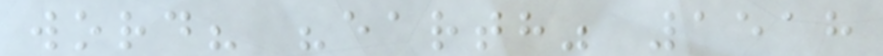word? "earth" 1518
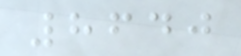8640
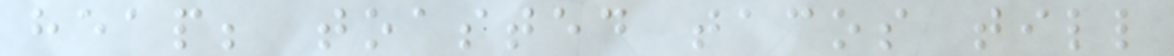heap; toasted tacos till
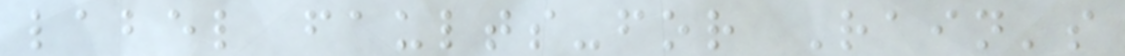label faults-for Rain's
